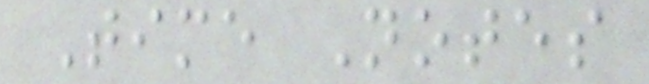Time Notes
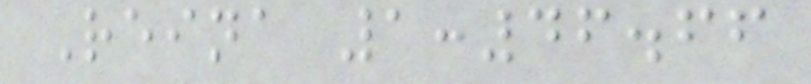Reina 1:46.66
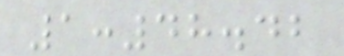1:48.42
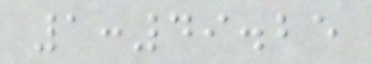1:49.25
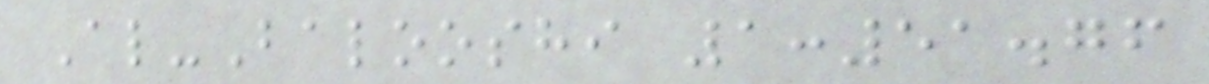Al-Balooshi 1:51.76
